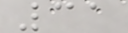31
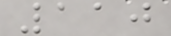110
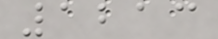1213
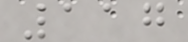117
